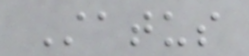Status
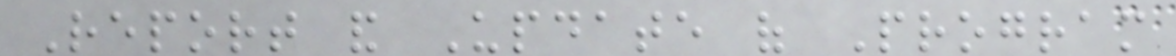Report and Update of Program
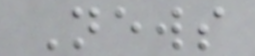News
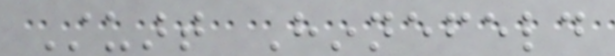Stuart Hinnefeld
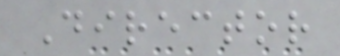Director
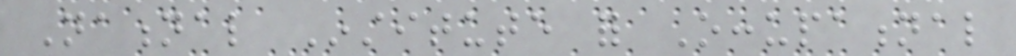National Institute for Occupational
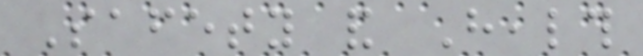Safety and Health
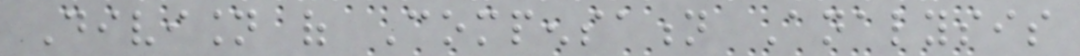Division of Compensation Analysis
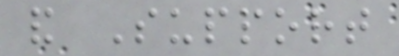and Support
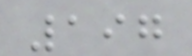197
